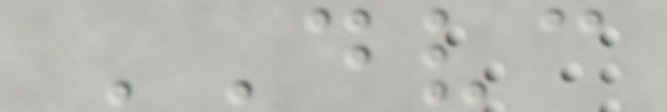DVC
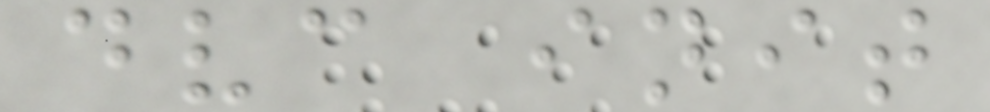dvc init
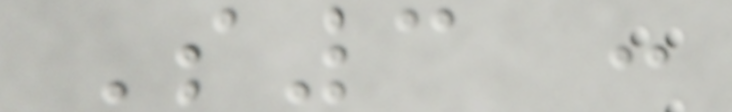S3 :
